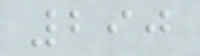290
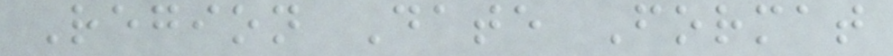Region Date Format
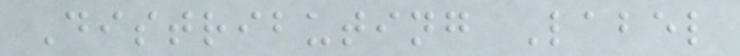Distributing Label
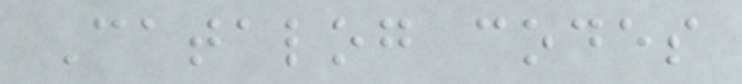Catalog codes
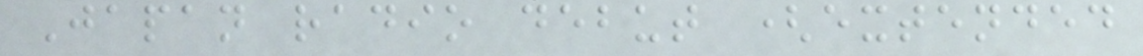Japan radio debut (extended
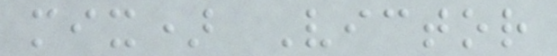mix) Victor
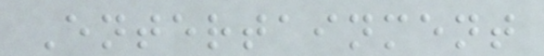Entertainment
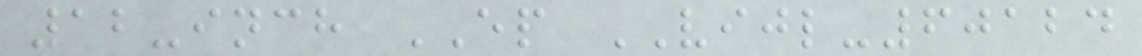12-inch EP VIJL-60124
